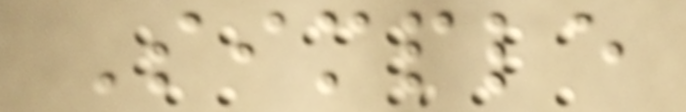Simple
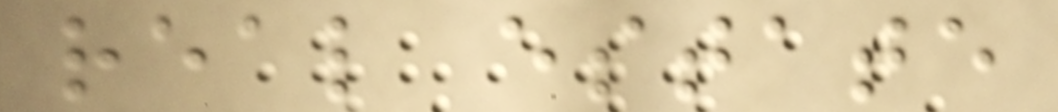real estate
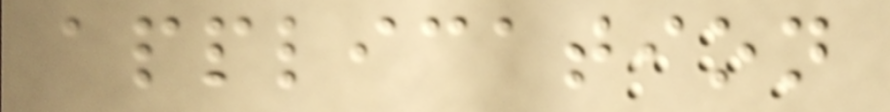application
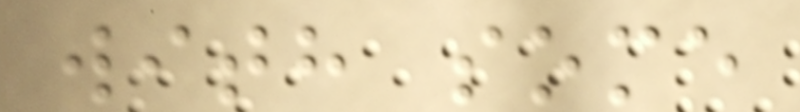with some
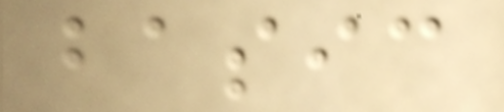basic
